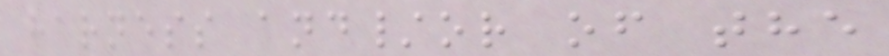harness and/or of the
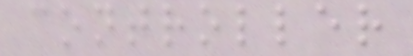controller
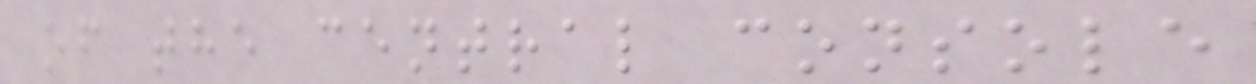of the central console
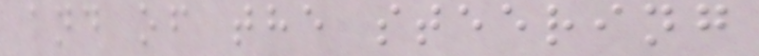and of the steering
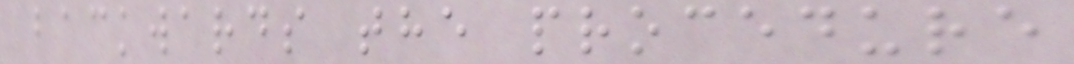backwards the procedure
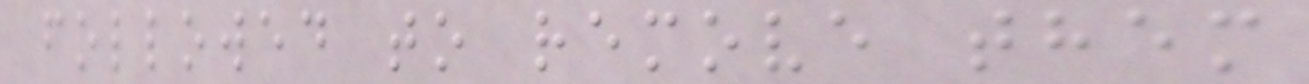followed to remove them
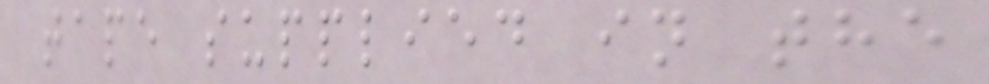tape supplied in the
